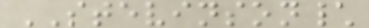STEVINSON\
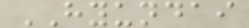HYUNDAI
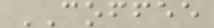COFFEE
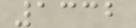1332
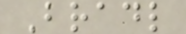Bradl
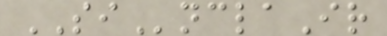SInclaIr
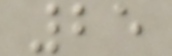25
